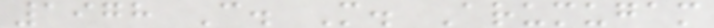1978 C. M. Arumugam
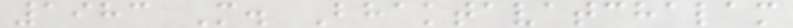1983 M. Bhaktavatchalam
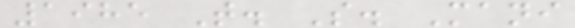1985 T. S. Mani
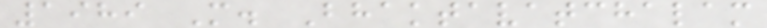1989 M. Bhaktavatchalam
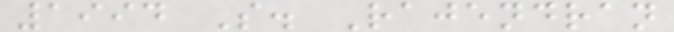1994 S. Rajendran
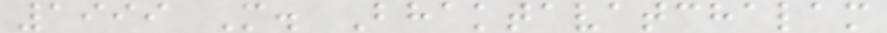1999 M. Bhaktavatchalam
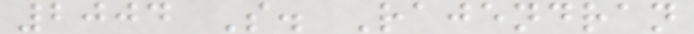2004 S. Rajendran
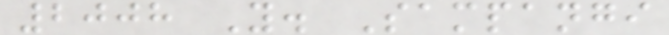2008 Y. Sampangi
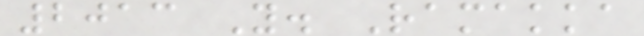2013 Y. Ramakka
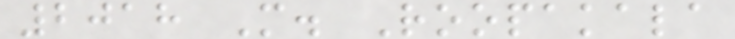2018 M. Roopakala
